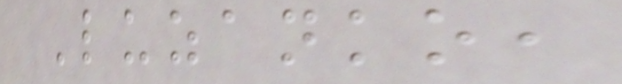Luzanko,
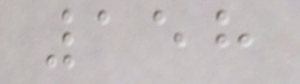158
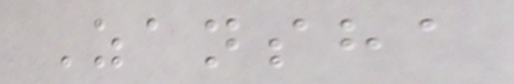Zansha
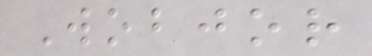Wobjor
